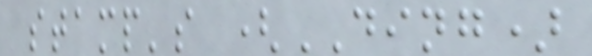stamp's (DING)
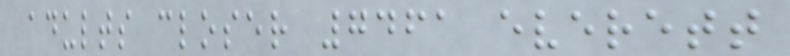adults closer 7461 everett
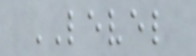LEVEL
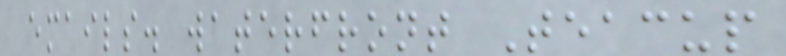emails. waterfront Teacup
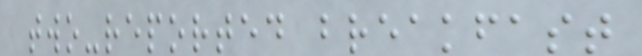two-reported breakfast
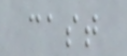cast
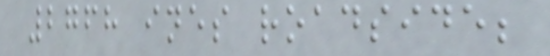2768 ines roadside;
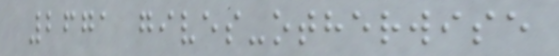2671 gives-otherwise
